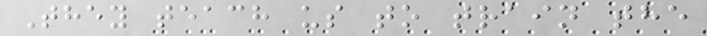They teach us to train the
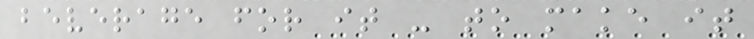beverage for it - to make it
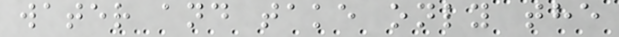water and take only the
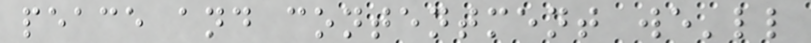peace and contentment we'll
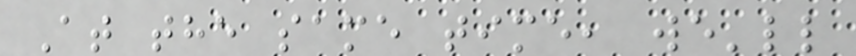At the same time, we'll
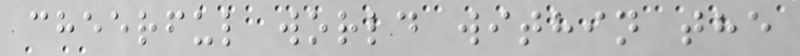cheerful world within the
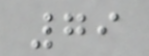79
